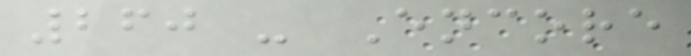260 - Encore
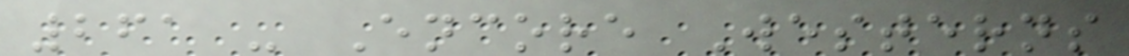261 - Encore Westerns
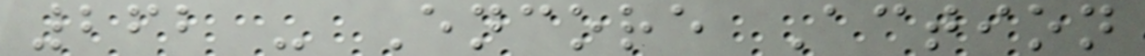262 - Encore Action
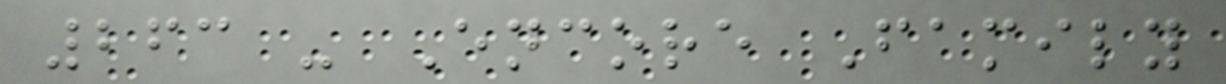263 - Encore Family
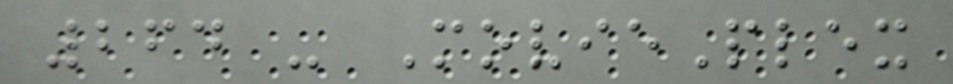264 - MoviePlex
